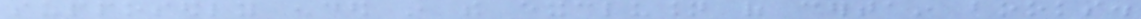supposedly ended in the exclusion of certain books.
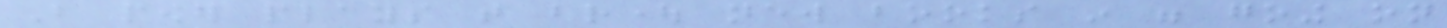But power plays that brought new books in were going on
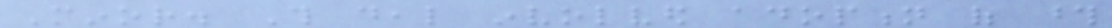Minor. This deal involved adoption of those
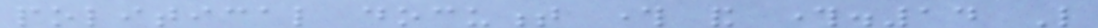political document through and through.14 Like
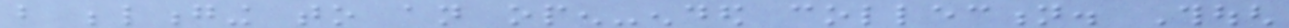but belonging to an open-ended collection. Though
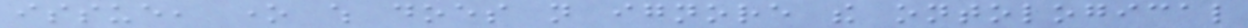issue, one which does not ignore the ontological
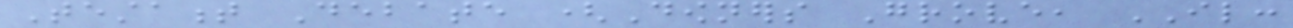Testament Debate (Downers Grove, IL:
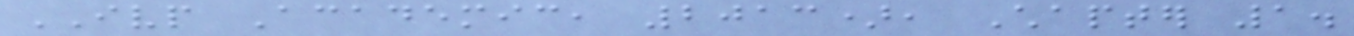IVP Academic, 2013), Chapter 1.
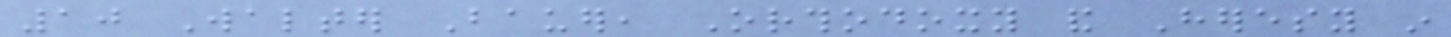10 Walter Bauer, Orthodoxy and Heresy in
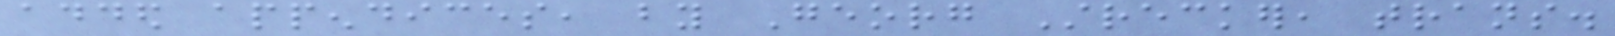added appendices, by Georg Strecker, trans.
